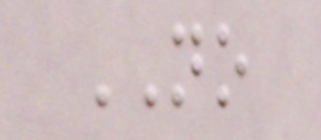NO
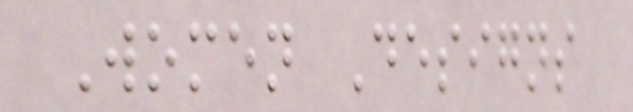Women Designs
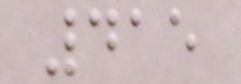415
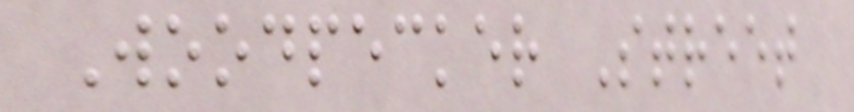Woodpecker Street
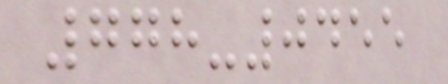778-0455
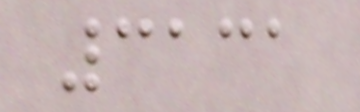3131
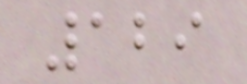129
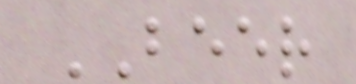BEER
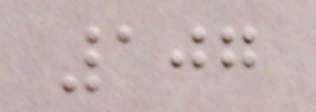107
